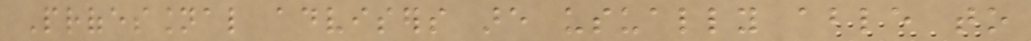Professional advisers are usually able to
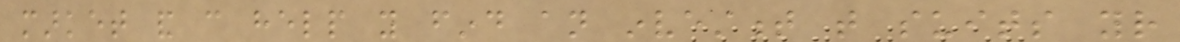market and can help you find an investment that suits your
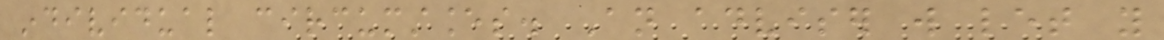individual circumstances. An adviser will let you
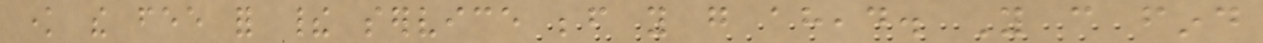know the fee for their service before you go ahead. You can find
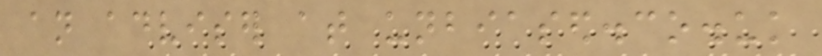an adviser at unbiased.co.uk
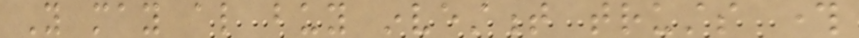You may also buy investment trusts through
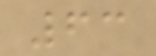63
